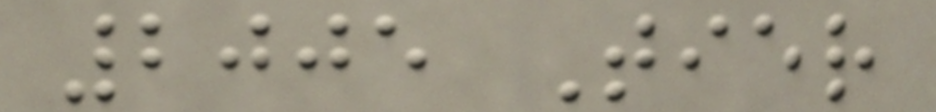2005 Tier
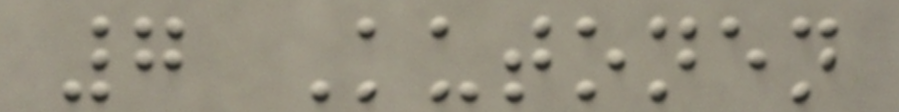7 Kutonen
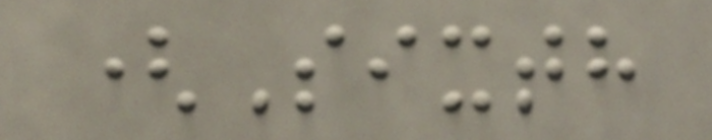(Sixth
